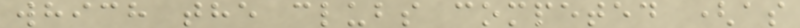which the clubs competed (as
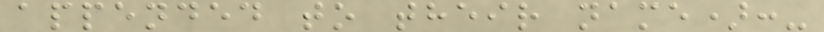appended to their name):-
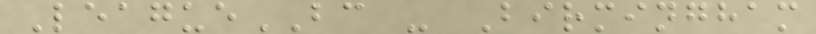LeagueBC - Birmingham
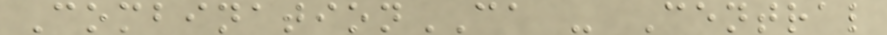CombinationCA - Central
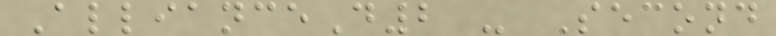AllianceD2 - Second
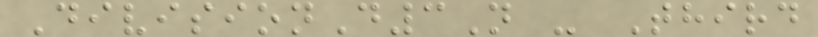DivisionD3N - Third
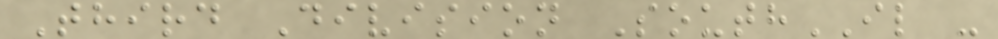Third Division SouthIL -
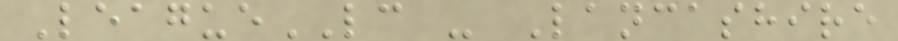LeagueLC - Lancashire
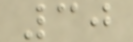30
